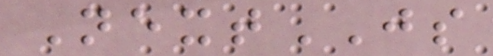NextJS
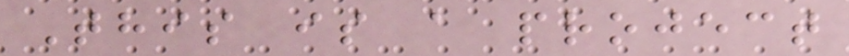This is a project
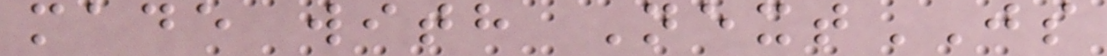made with NextJS
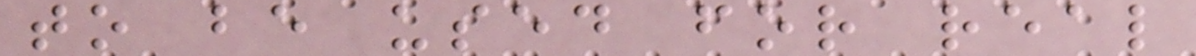to be used for real
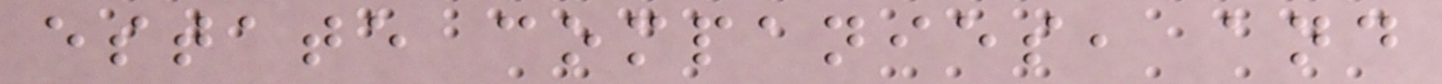estate companies, and
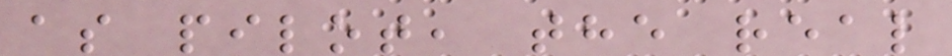as pilot, the real
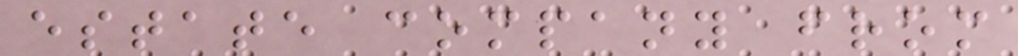estate company from
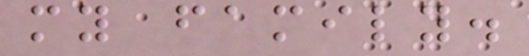my family.
